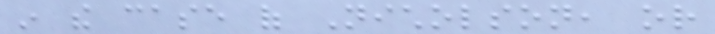in the case of Nicholson, or
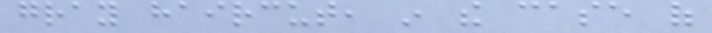gray haircut, in the case of
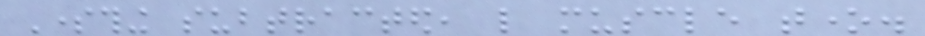Something subtracted, like muscle tone.
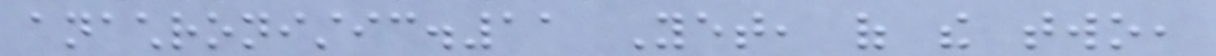anachronistic.11 Yet, of the two,
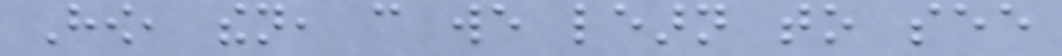How, then, can we learn to see
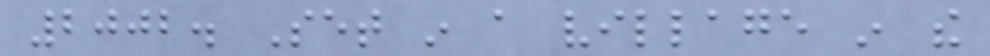2002. Set in a village in the
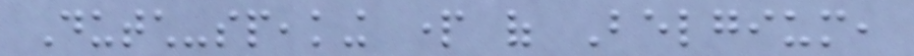Dutch-speaking part of Belgium,
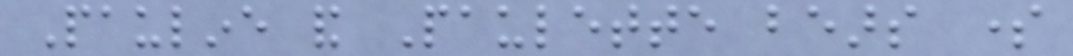Pauline and Paulette bears some
